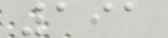191
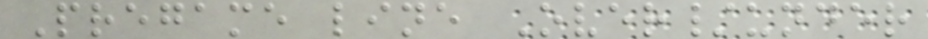Pregame line Over/under
